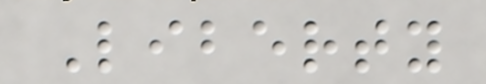Liberty
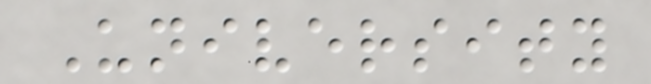University
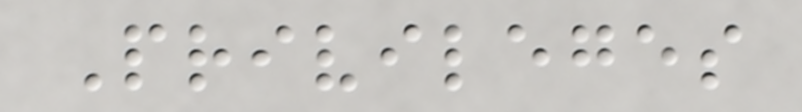Privileges
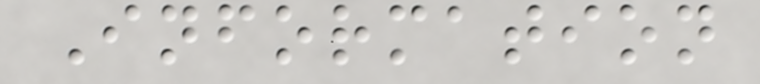Information
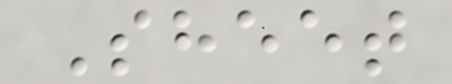Sheet
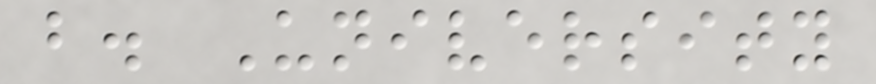b. University
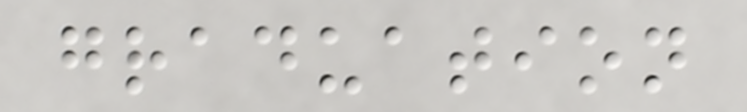graduation
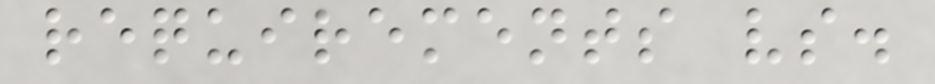requirements vs.
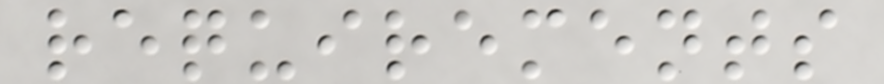requirements
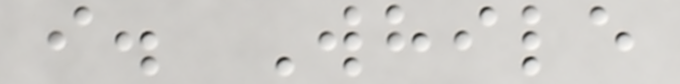i. While
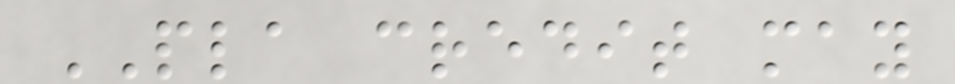PLA credit may
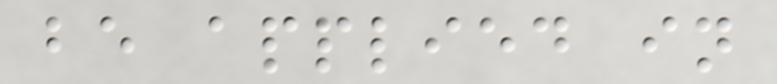be applied in
